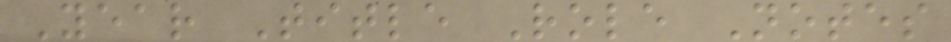Year Title Role Notes
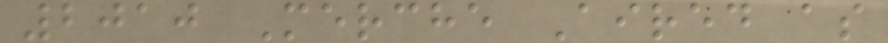2010 Merche Aired as
